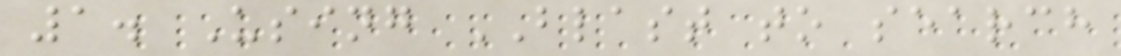1. Using BLAST to search
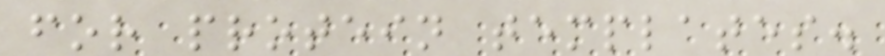for protein templates.
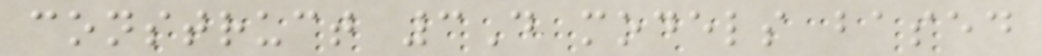construct 3D models based
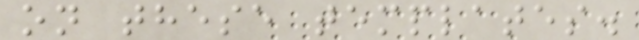on these templates.
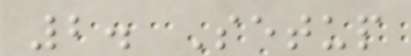2. Setup
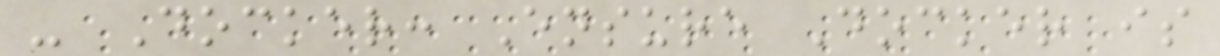- Docker: Ensure Docker is
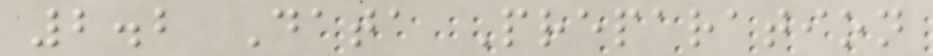2.2 Data Preparation
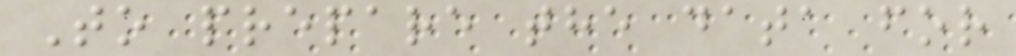To prepare the data for
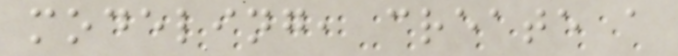modeling, create a
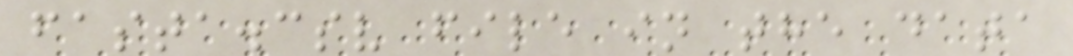fasta.csv file in the data
